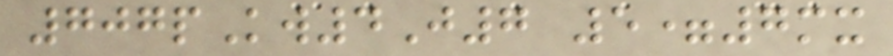707pKw4J7 5=7mx
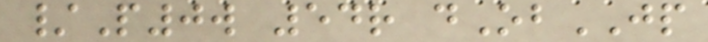/P0w 54r dObJP
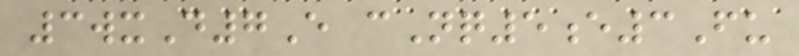3wxD7E cNq5e3Fu
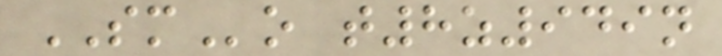SMo t8z949n
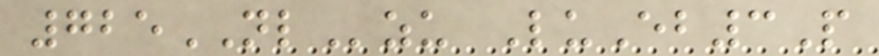725NLzu LuEb3P
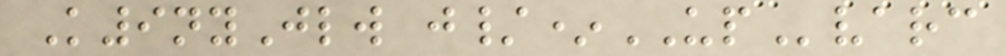K9nyJlw j/*UPvarc
